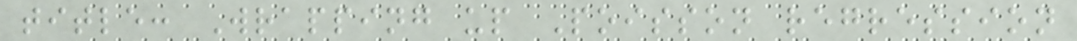title: Wrapping up Poisson regression
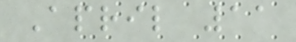April 11
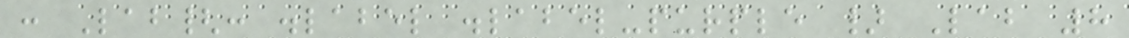: Lab{: .label .label-purple } Lab 8
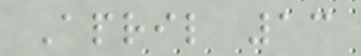April 13
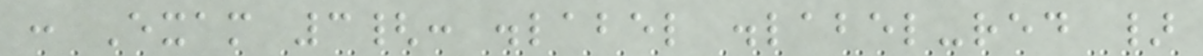: Exam 3{: .label .label-red }
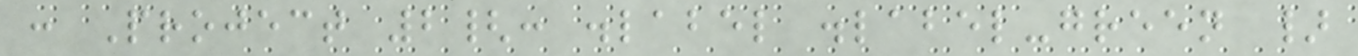: Project 2{: .label .label-green }
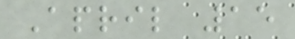April 15
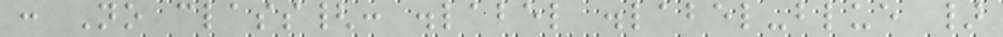: No class{: .label .label-blue }
